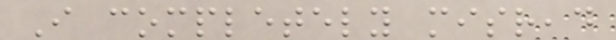I completely misread
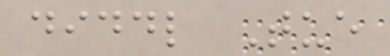diddl Tue
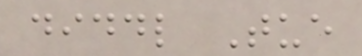diddl Tue
